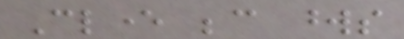Clever because words
